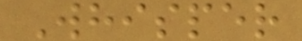Whisper
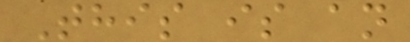This is an
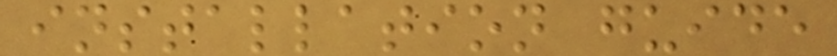installation guide
